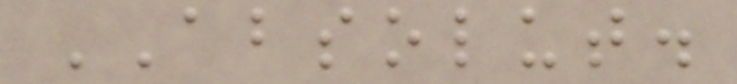ABSOLUT.
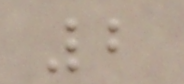2
